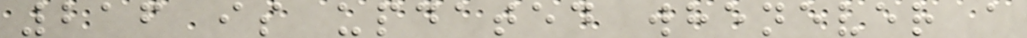216 is updated whenever a
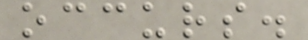occurs.
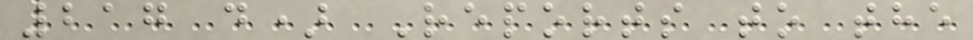217 d) Reports to the
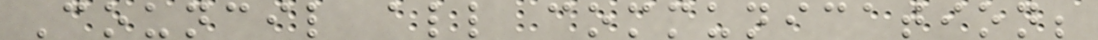Council all communication;
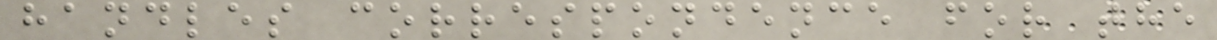handles correspondence for the
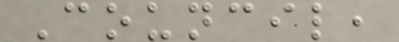Council,
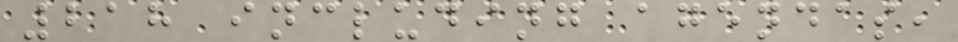218 including agendas,
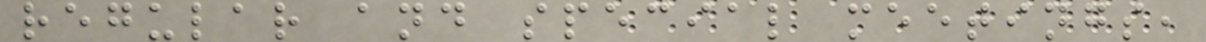regular and special meetings,
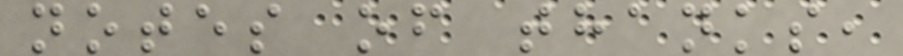notes of thanks,
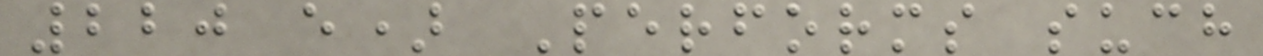220 e) Performs such
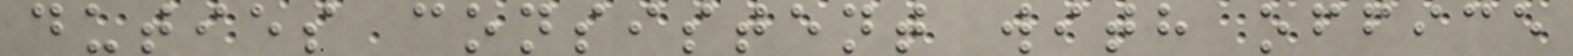duties consistent with office
